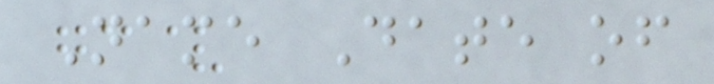Name Date of
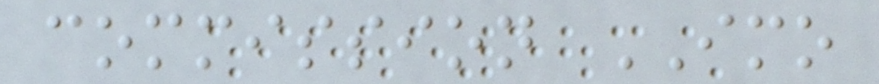commission IMO
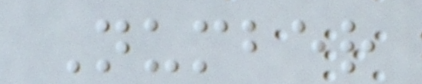Number
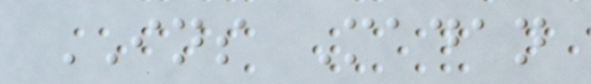INS Madan
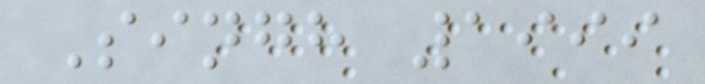Singh 1999
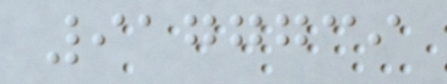9177739
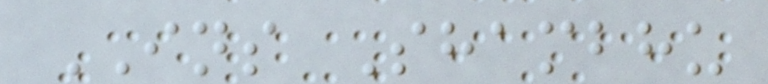INS Shambhu
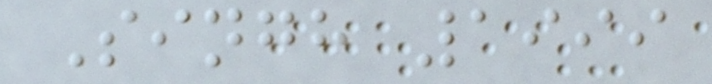Singh 1999
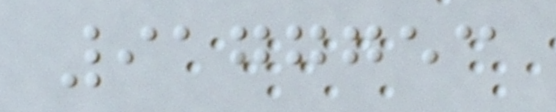9177753
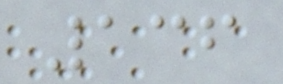136
